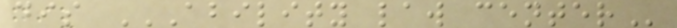dis ABILITY LAW CENTER
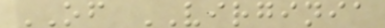OF VIRGINIA
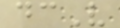dcV
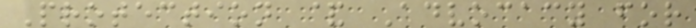Protection & Advocacy for
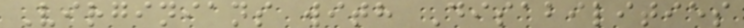Virginians with Disabilities
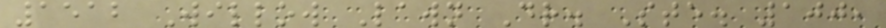1512 Willow Lawn Dr. Ste. 100,
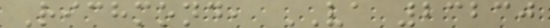Richmond, VA 23230
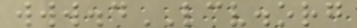www.dLCV.org
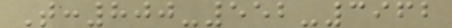T:800-552-3962
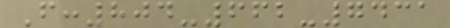F:804-662-7431
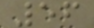56
